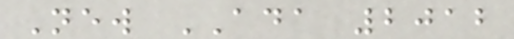New ADA 2012
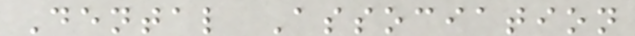Dental Association
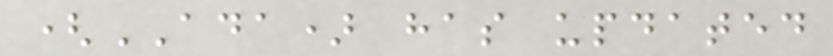(ADA) has updated
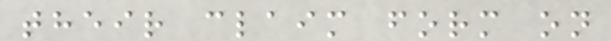their claim form on
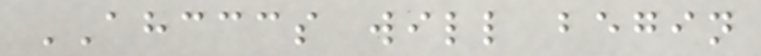AHCCCS will begin
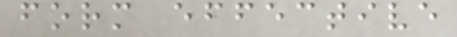form effective
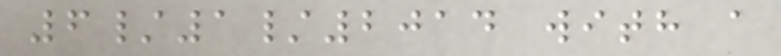6/1/2014 with a
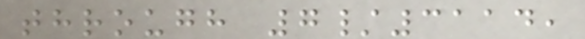through 7/3114,
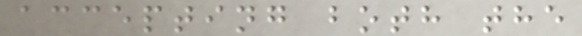accepting both the
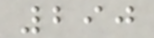290
